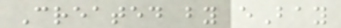Created by eBay
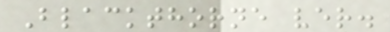Blackthorne ver.
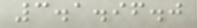3.1.96.0
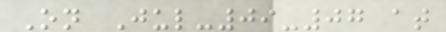On Jul-09-07 at
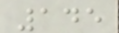145
